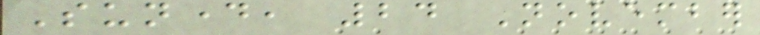Sunday, 24 November
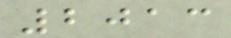2013
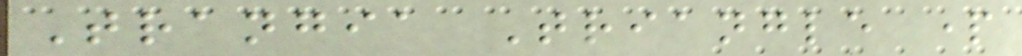Trangia Triangle part
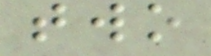two
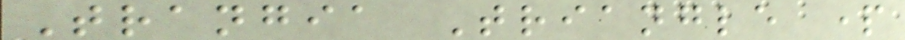Trangia Triangle part
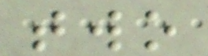two
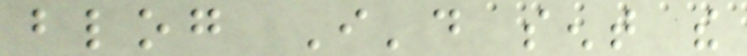blog I'd sent the
